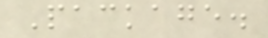Package.
